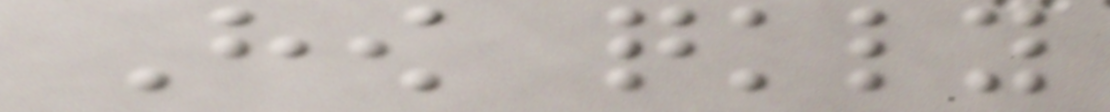How quickly
